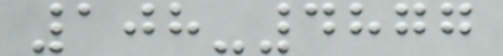108-4877
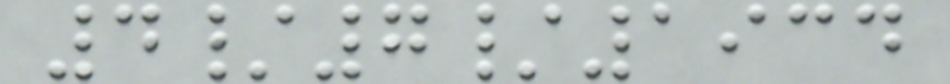4/7/1934
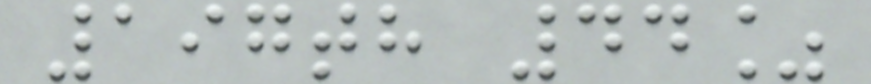197th 44%
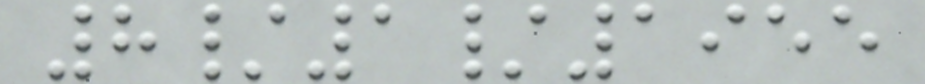8/1/1955
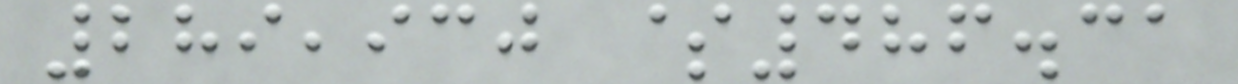289,930 $486.31
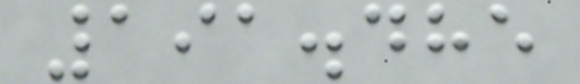191.485
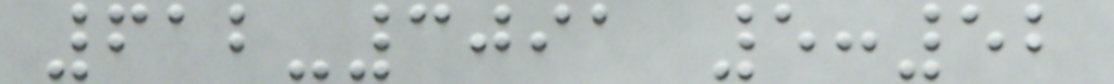612-3091 5:52
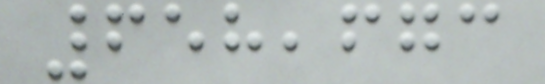658,673
